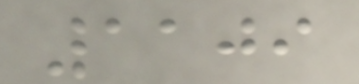1109
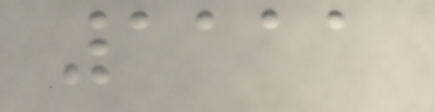1111
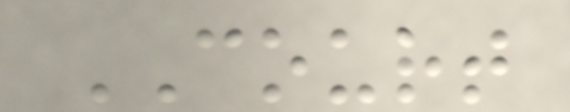COURT
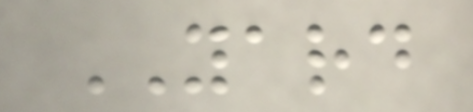YARD
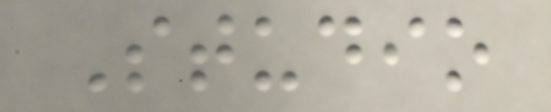Studio
